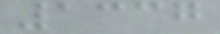1337
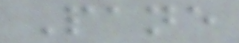Pane
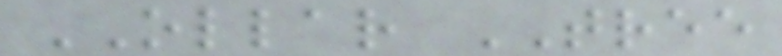OLLAR TREE
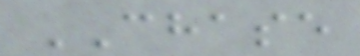CHASE
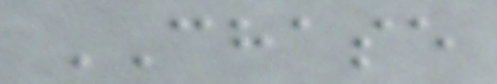CHASE
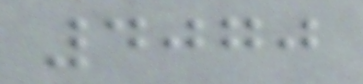4070
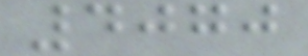4070
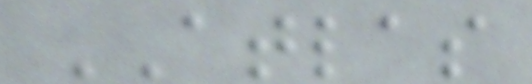ATLAS
